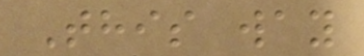This way
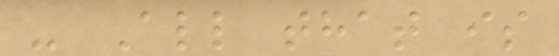- All that is
